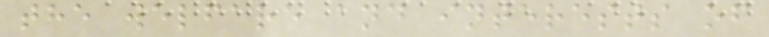the welfare and interests of
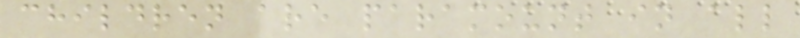children are paramount in all
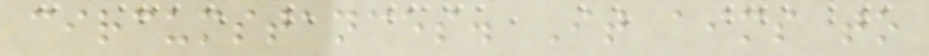circumstances. It aims to
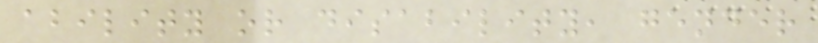ability or disability, gender
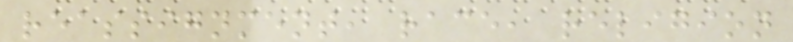reassignment, race, religion
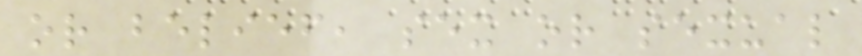or belief, sex or sexual
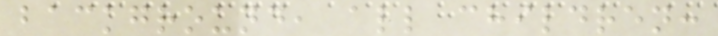background, all children:
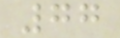77
